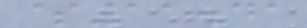$11.41
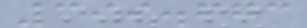399.673
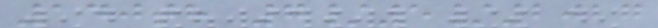140th 7/5/2027
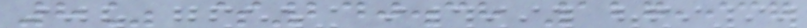8% $240.38 127,937
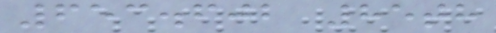653.602 85th
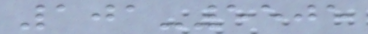101-5505
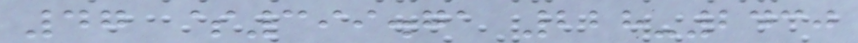47 $399.71 228-2430
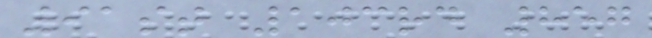91st 103rd 857
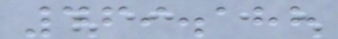469.188
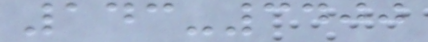143-3400
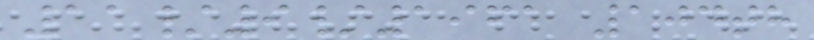11/9/1961 104th
